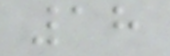18
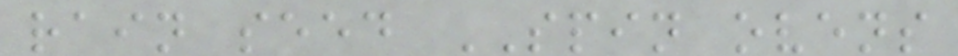rain seed SPIN ovens
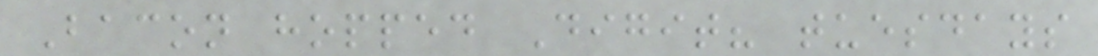Bacon hopped Digit? tuesdays
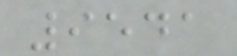9541
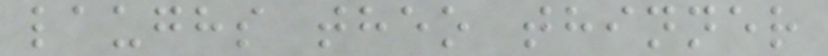laughs theo thinner
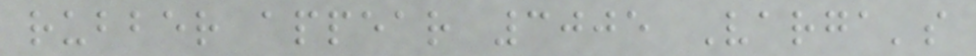rubber appear 3005 Varga's
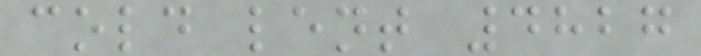cold lent 4827
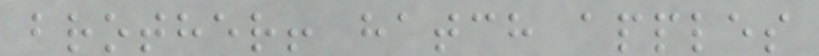brother! hatch apples
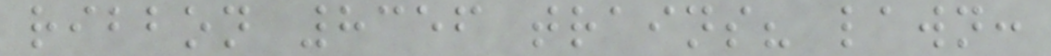ribbon 8356 trains? lawn:
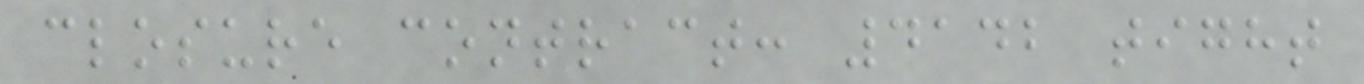closure contract: 4142 tight
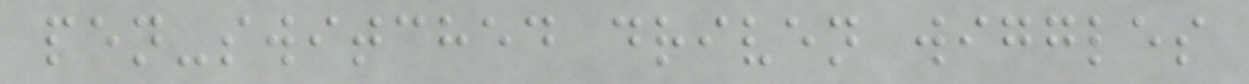pen-switched driven wiggles
